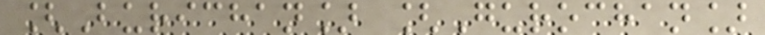[Burichan] [Gurochan]
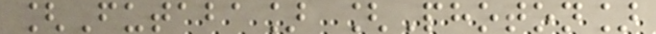[Futaba] [Photon]
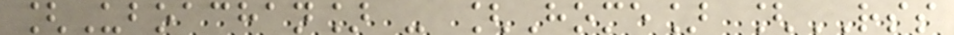[Uboachan] - [Home] [RSS
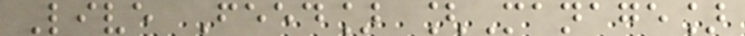Live Feed] [Manage]
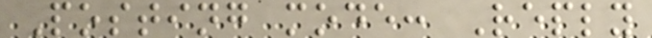Posting mode: Reply
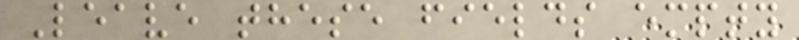Leave these fields empty
